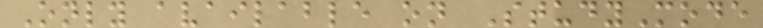Only available on StudyMode
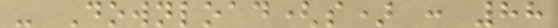- Download(s) : 88
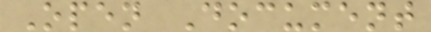Open Document
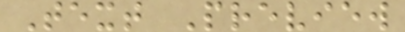Text Preview
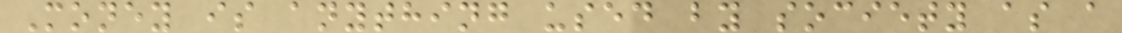Money is anything used by society as a
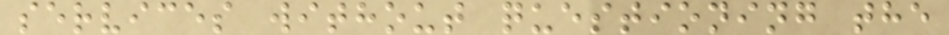services without questioning the
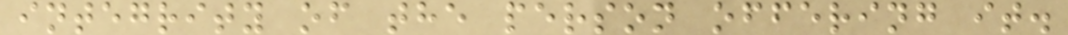integrity of the person offering it.
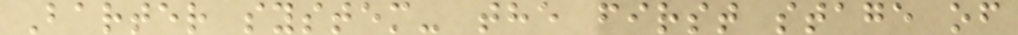Barter system- the first stage of
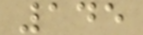145
